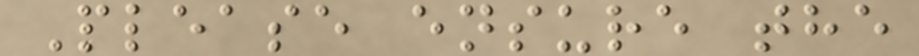Please ensure the
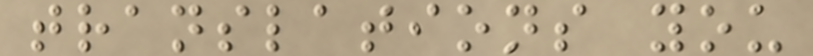translations you
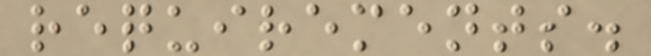requirements.
